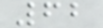62
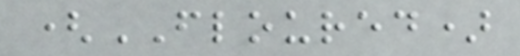(FLOURED)
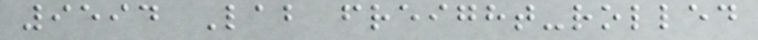9594 Lab freight-rolled
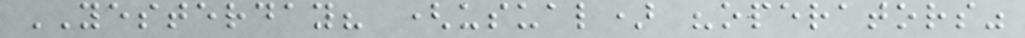YESTERDAY? (usual) "operators"
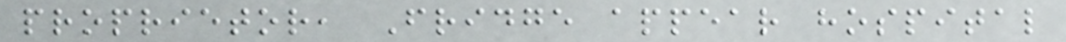proprietor, Fridge appear hospital
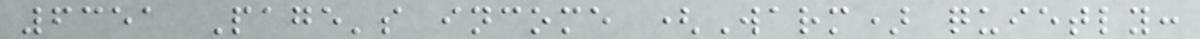6351 Page's income (Warm) quietly:
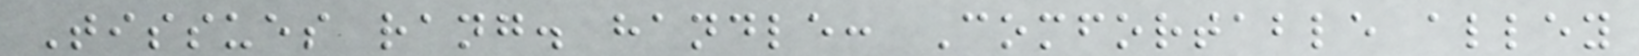Tissues rang. handle: Comfortable alley
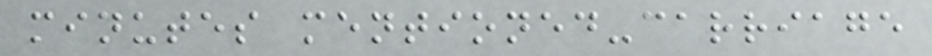minutes mentioned-carriage
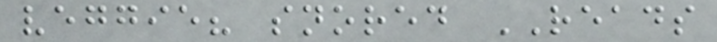veggie? snored READS
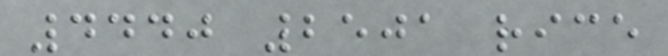4440 2501 rice
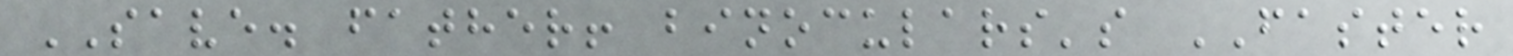SAVE. father! binoculars's FASTER
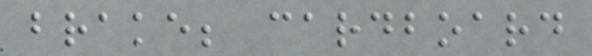brake; cardboard
